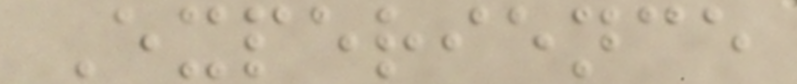Experience
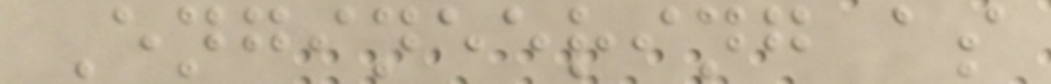Engineering as
